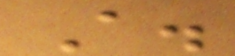A.
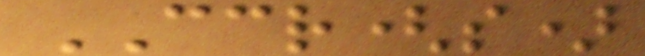CCR(s)
